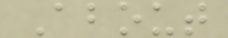About
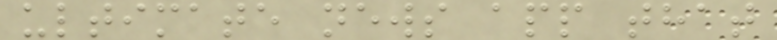ultimate news app that
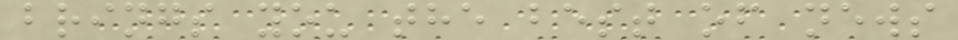brings you the best of news
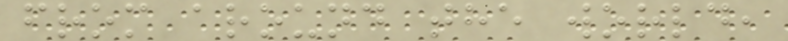from around the world,
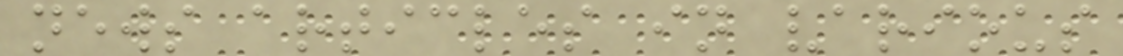news articles in various
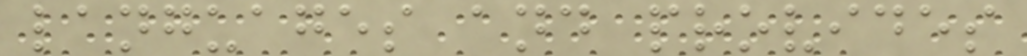languages and provides
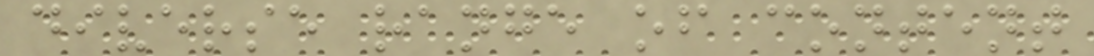diverse range of content
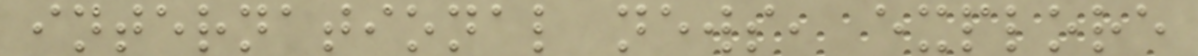international news, explore
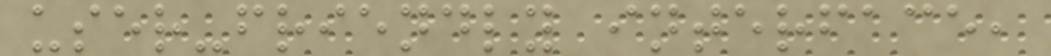user-friendly interface,
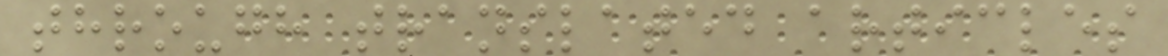through translated articles
